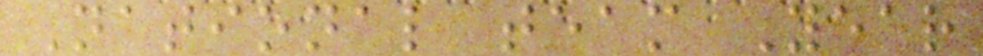National team Year
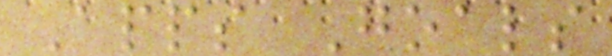Apps Goals
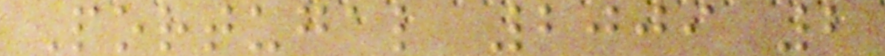Portugal 2009 2
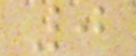0
